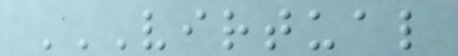VIRTUAL
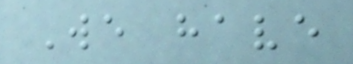We have
